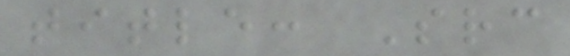title: Src
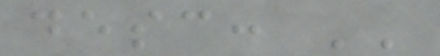desc: ''
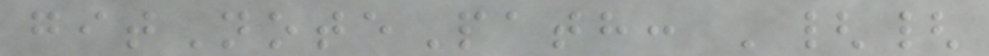gitNotePath: '{{
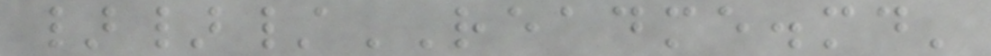}}/README.md'
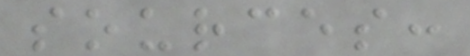sources:
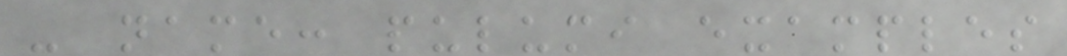- name: pulumi examples
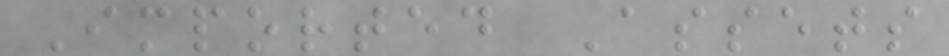Imported Assets
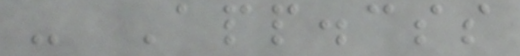- App.css
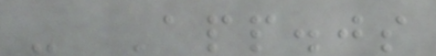- App.js
